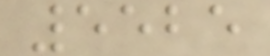5525
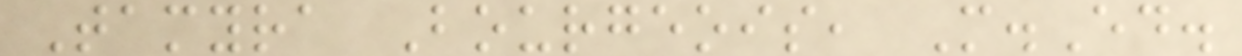Tamyra Bourgeois, M.Ed.
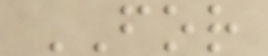FOR
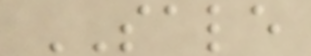SALE
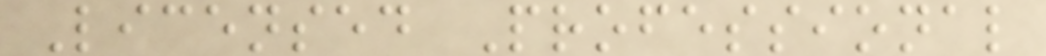Licensed Professional
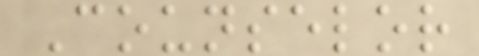Counselor
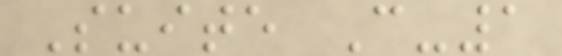Suite C-1
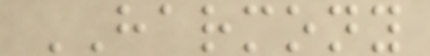HARMONY
